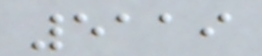5119
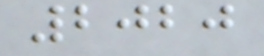2020
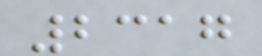2317
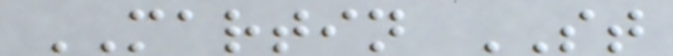MARTIN ST
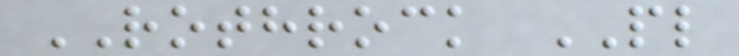ROTHROCK PL
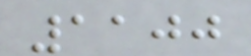1100
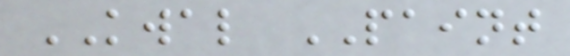KWAL PAINT
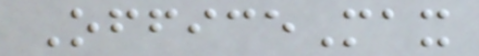OfficeMax
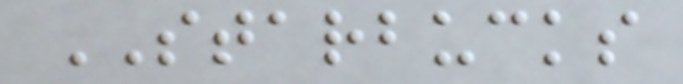STARBUCKS
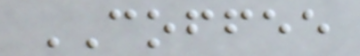COFFEE
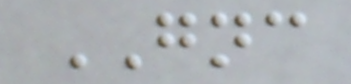GNC
